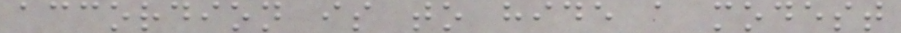accordion is to hide a modest
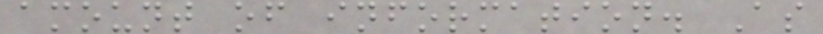amount of information. As
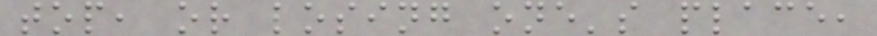top, or losing one's place,
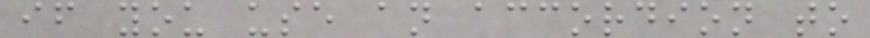if you use an accordion to
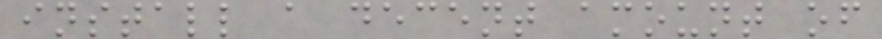install a decent amount of
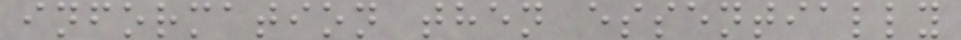information then essentially
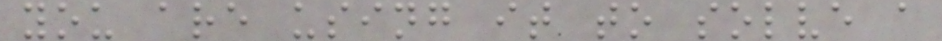you are using it to solve a
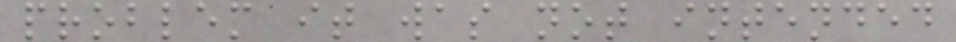problem it was not intended
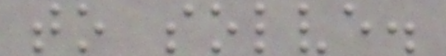to solve.
